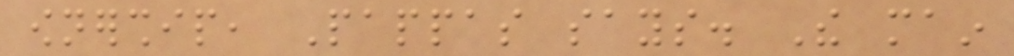ownership, Pappas says. The main
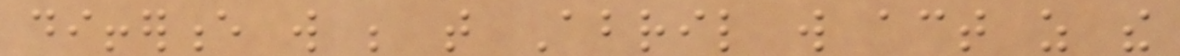difference will be that Abril will act as the
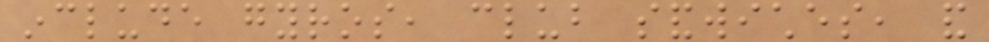include gyros, club sandwiches, and
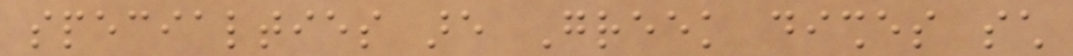specialties are Greek dishes such
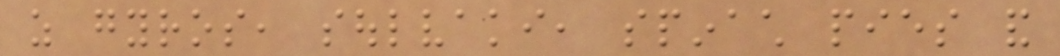as gyros, soulvaki, spinach pies and
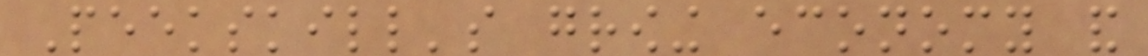Peekskill's growing economy and
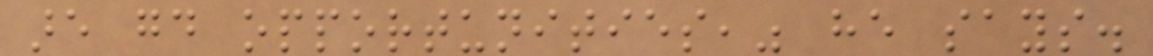are good opportunities," he says.
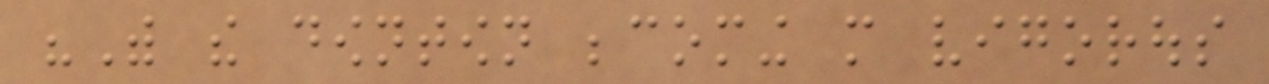"With the downtown becoming more vigorous
